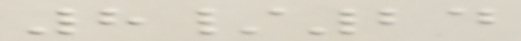8/24
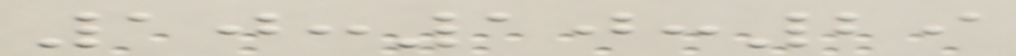10:10:29
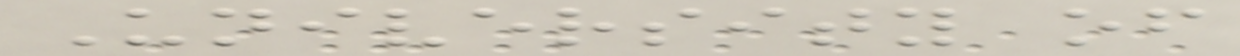University of
